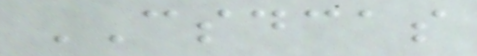CSDCAS
